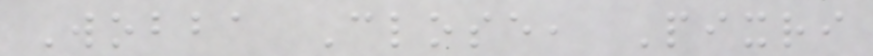Wobba Close, Pixri
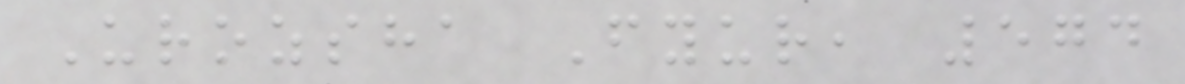Urozsha Fyur, 574
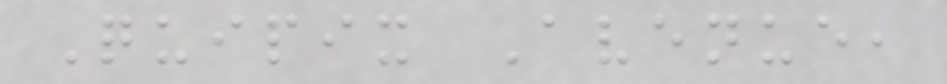Quipix Avenue,
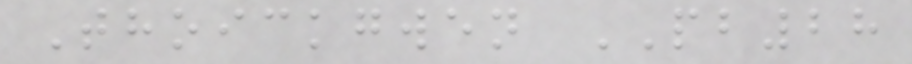Thoickgwen PB28
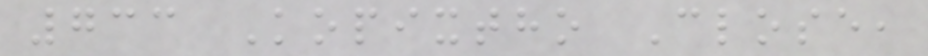733 Kopixtho Close,
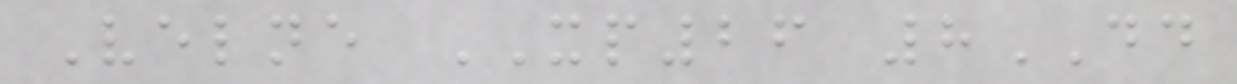Velne XP26 8DD
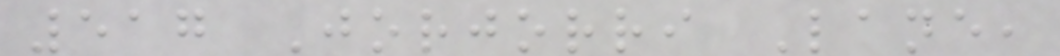517 Jorjorri Lane,
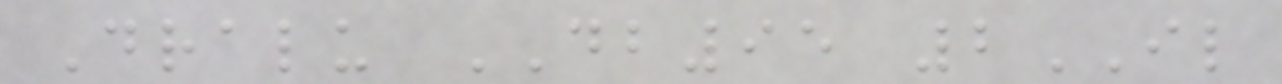Dralu DB95 2IL
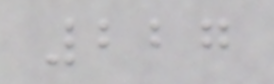227
